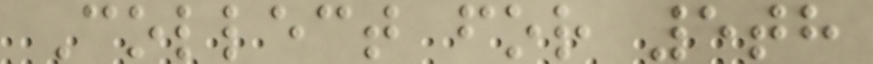Collect for 5th
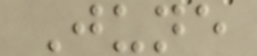June
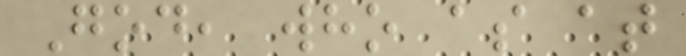God, who as at
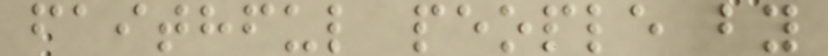faithful people by
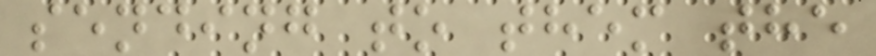sending to them the
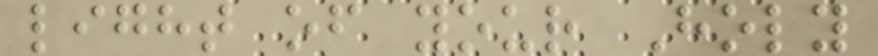light of your Holy
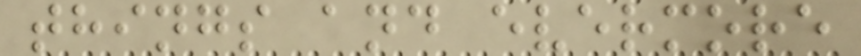things and evermore
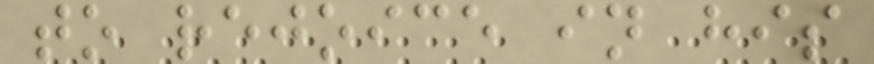to rejoice in his
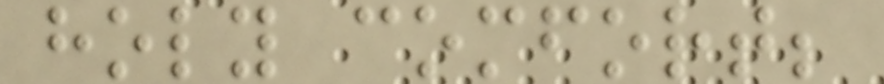holy comfort;
